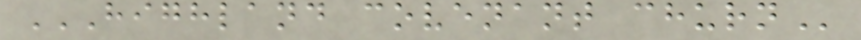HIGHLAND COVENANT CHURN
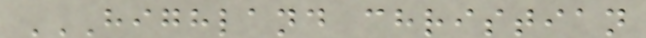HIGHLAND CHRISTIAN
